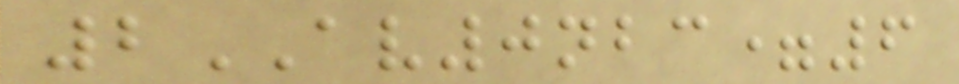2AV0nbc=6
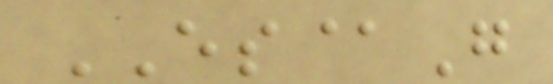ES@G
